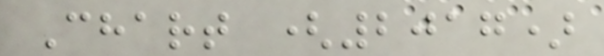Chart (2017)
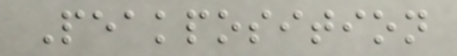Peakposition
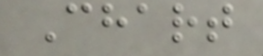Chart
